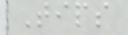Tips
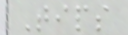Tips
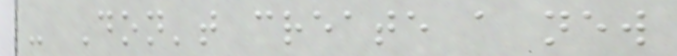- Don't create a new
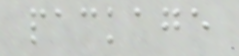package
